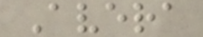Avera
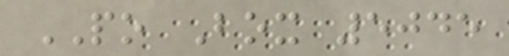PO Box 5045
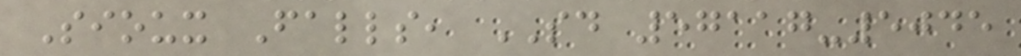Sioux Falls, SD 57117-5045
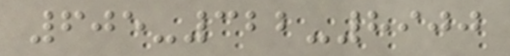605-322-8900
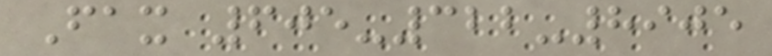Fax 605-322-8905
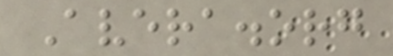Avera.org
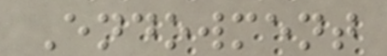Endowment
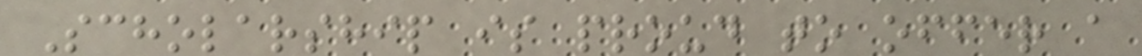Scholarship is proud to offer a
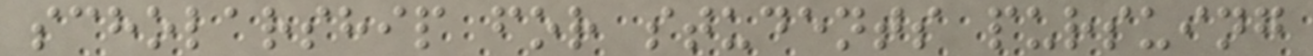scholarship for students pursuing
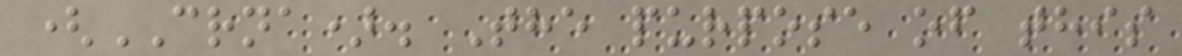(CRNA). The purpose of this
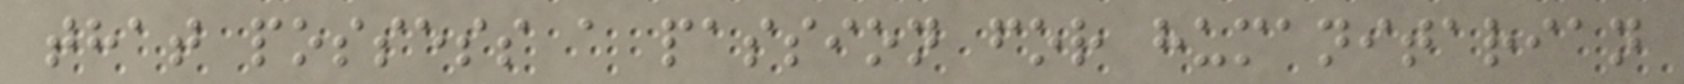that possess a passion for humanitarian
